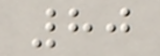80
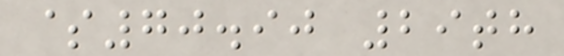$70.90 29th
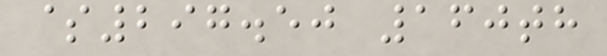$297.50 160th
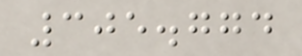305.774
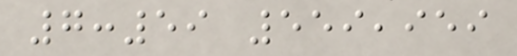7:59 559,959
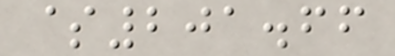$201.66
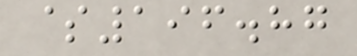$196.87
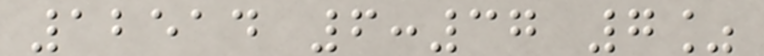12514 6:37 7%
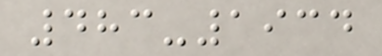483-1934
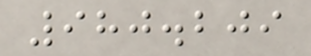980.209
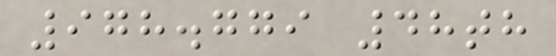978.779 48th
